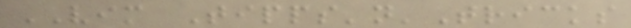VIM Tipps'n'Tricks
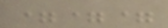===
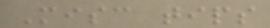Misc tips
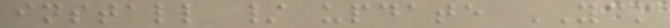install / update YCM
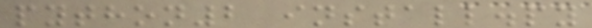python2 install.py
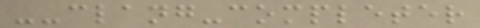--clang-completer
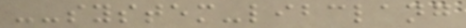--system-libclang
